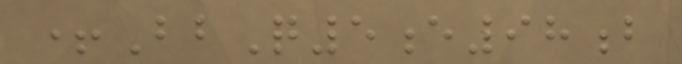+BbQ5e98b
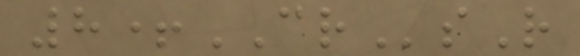8+CRsR
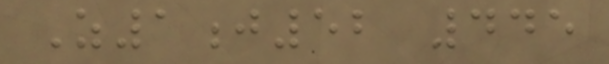Z1j52 445
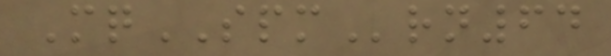MqSPMrn64
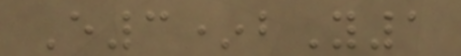E3*bY1
